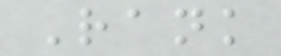Rank
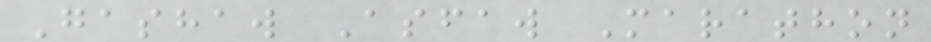Gashaw Asfaw Marathon
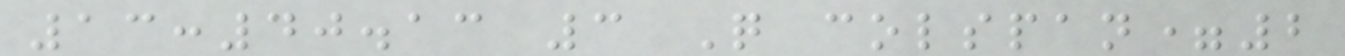13:40.13 3 Q colspan=2
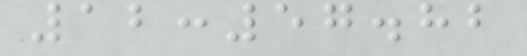12:57.82
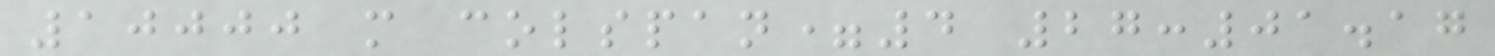10000 m colspan=4 27:01.17
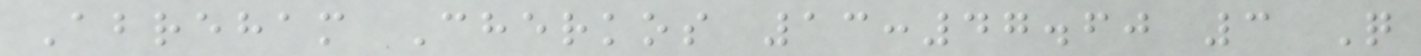Abreham Cherkos 13:47.60 3 Q
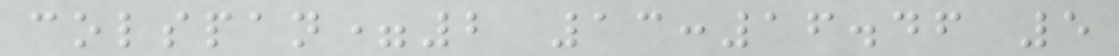colspan=2 13:16.46 5
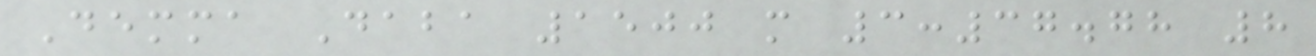Demma Daba 1500 m 3:37.78 8
